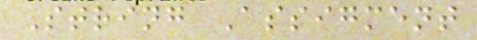String Assigment
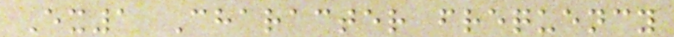Ex1 Character frequency
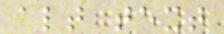alt text
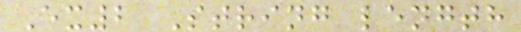Ex2 String length
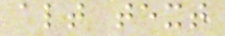alt text
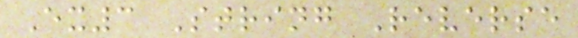Ex3 String Reverse
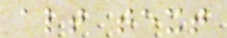alt text
